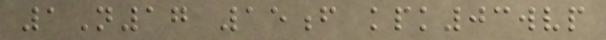1N17 15f kpk03wvp
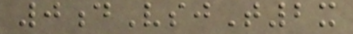0dVsjT2x
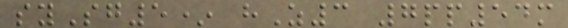sySg5* hZ3 7pp54m
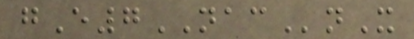gE7NACnX
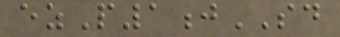ezP1jSD
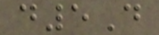d5D
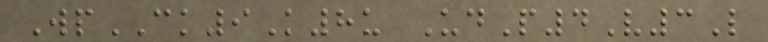WpCK9K8u UdP4V3L
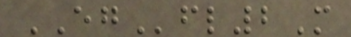EGfl2M
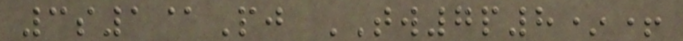3s1@Pj TW7p8*+
